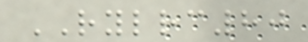RYLRC80
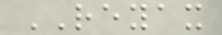REYAX
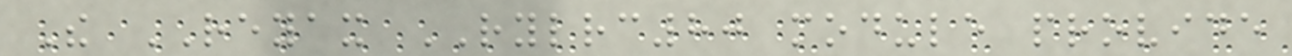The REYAX RYLRC80 module provide
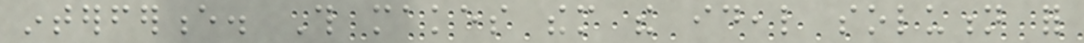interference. This makes them the ideal solution for
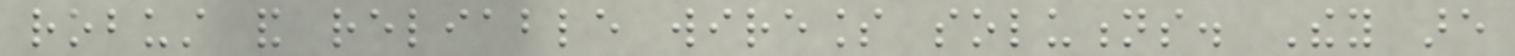robust and reliable wireless solutions. They are
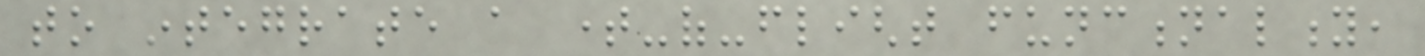to integrate a time-of-flight functionality,
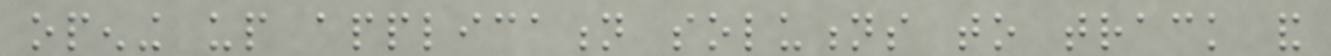opening up application solutions to track and
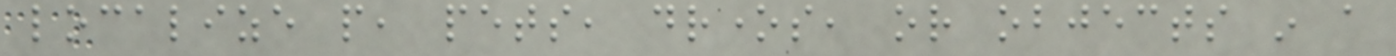localize people, pets, drones, or objects in a
